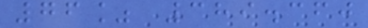76% 389.360
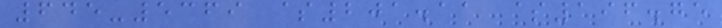645-5369 $201.11 $196.75
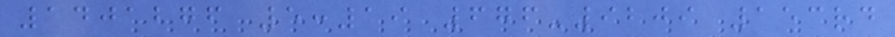1401276 5:19 676-9209 153rd
